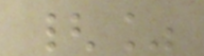{%
